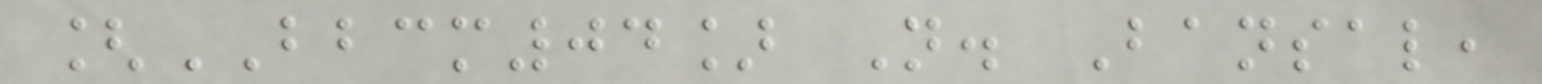[BBCM04] N. Bansal,
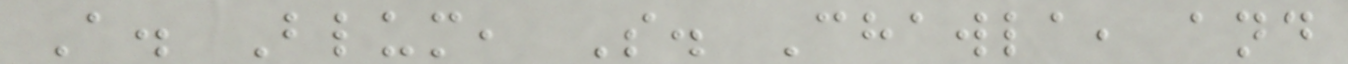A. Blum, S. Chawla, and
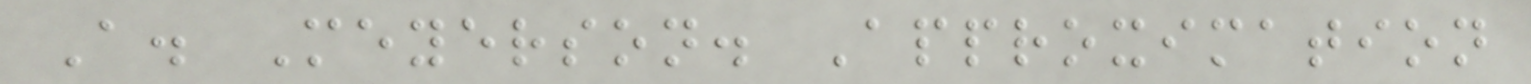A. Meyerson. Approximation
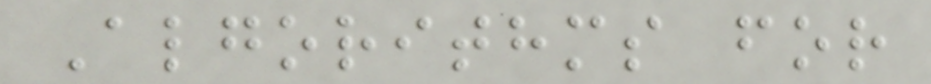Algorithms for
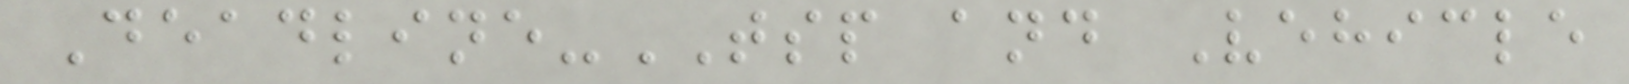Deadline-TSP and Vehicle
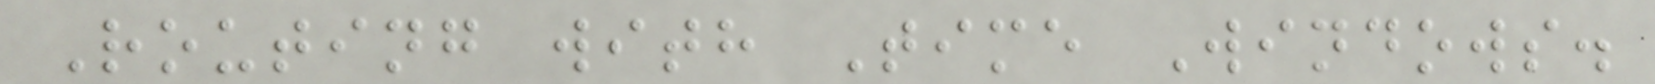Routing with Time Windows.
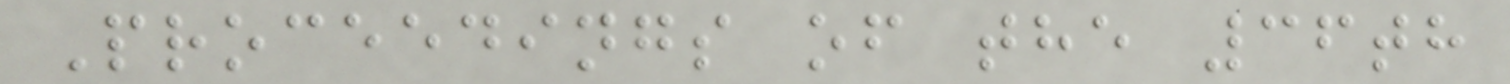Proceedings of the 36th
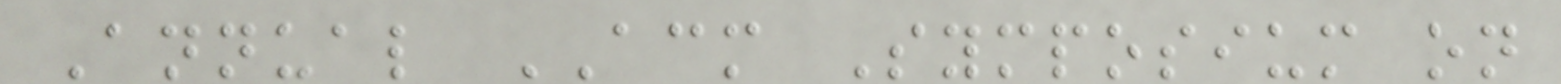Annual ACM Symposium on
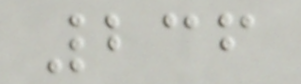236
